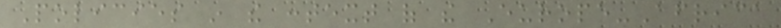Policies in the context of the Europe-Africa
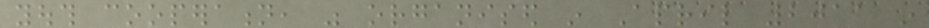youth cooperation, was organised in April 2011 in
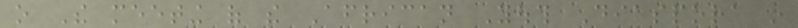o The meeting of the African Youth Diaspora in
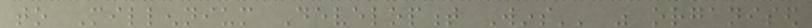to Millennium Development Wins'' was organised
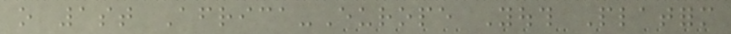o 1st Africa-Europe Youth Platform
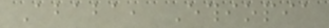Ababa, Ethiopia
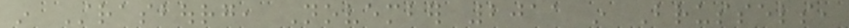in Strasbourg, November 2011 in Brussels,
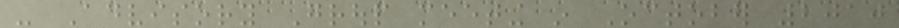- Advisory Group meeting in October 2010
